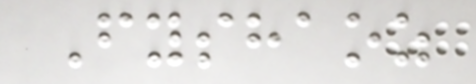Fyshaoz
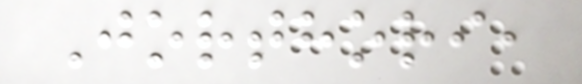Jorthori,
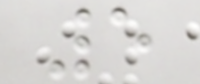5
